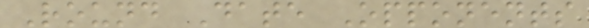Round Date Opponents
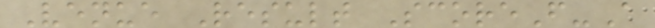Venue Result ScoreF-A
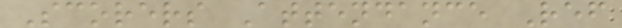Scorers Attendance Ref
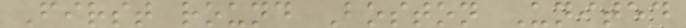First round Boston United
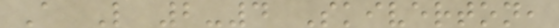A L 2-4 Skiverton,
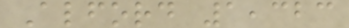Alford 1,323
